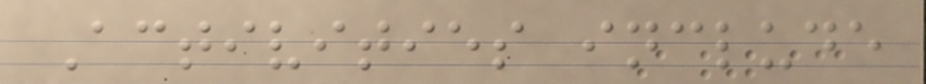Activities include
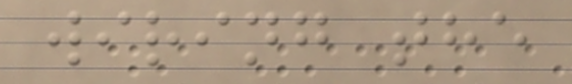wiring the
